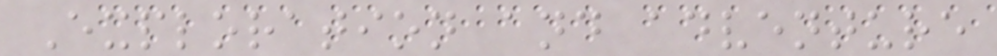Exploration and adventure
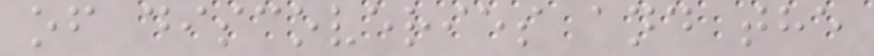of discoveries and the
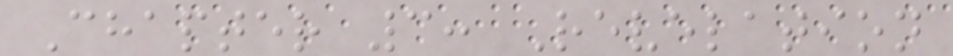Chapter 3: Revelation
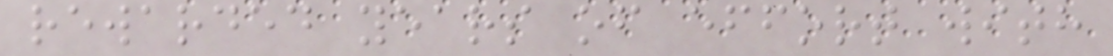rewarded years of effort with
